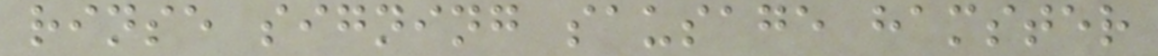rinse signing sausage hamster
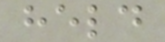held
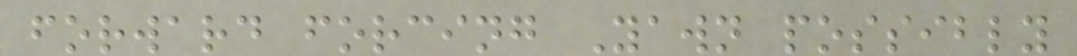forward forcing Yawn possibly
